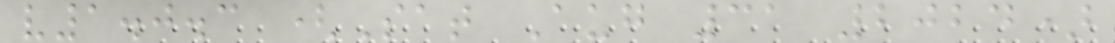v1.0.3 (Sat Aug 31 2024)
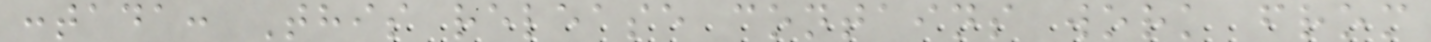:tada: This release contains work from
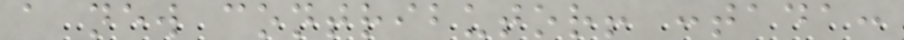a new contributor! :tada:
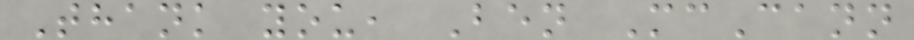Thank you, Ben McCann
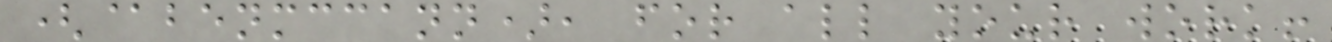(@benmccann), for all your work!
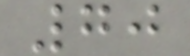70
